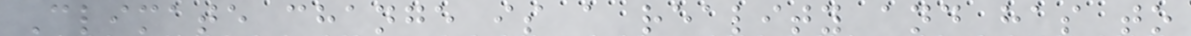Climate change is a reality and has to
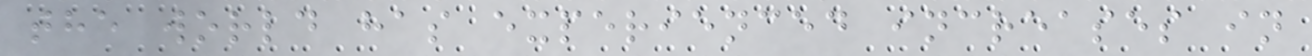the world has experienced increases in
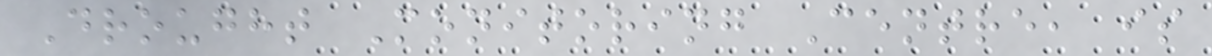Drought Monitoring Centre, is
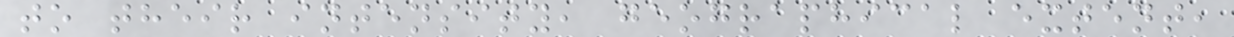to their intensity, geographical extent,
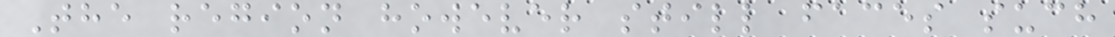The region however still faces such
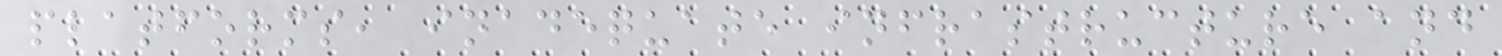platforms, inadequate infrastructure and
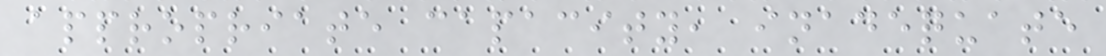appropriate capacity, inadequate
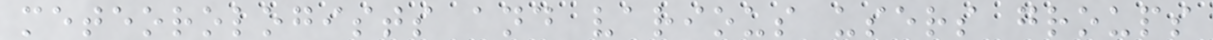meteorologists and various users groups
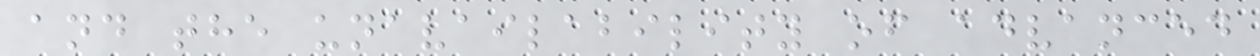and the unavailability of advanced
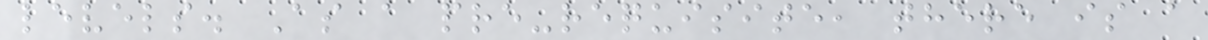levels. As a pre-requisite, there is a
